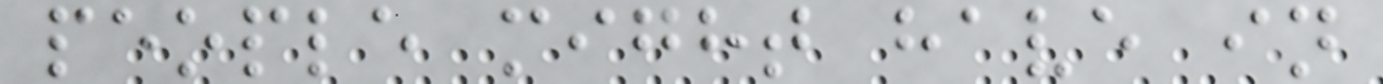people might have in
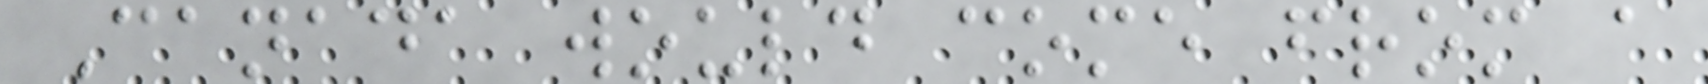Canada would come from a
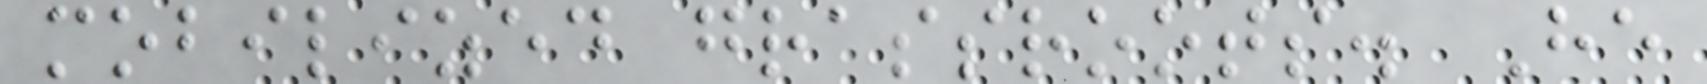mobilized grassroots. He
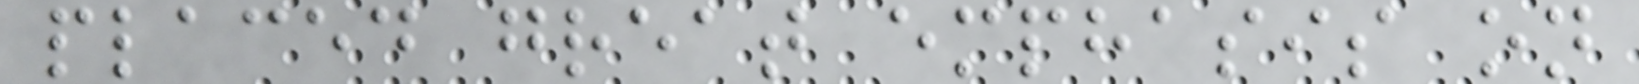placed great emphasis on
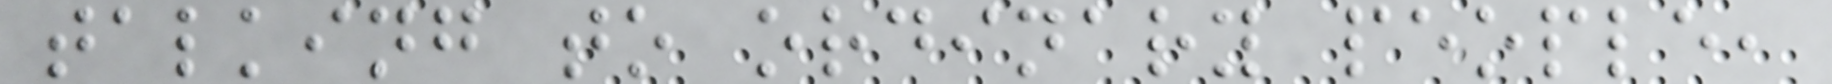talking to ordinary people,
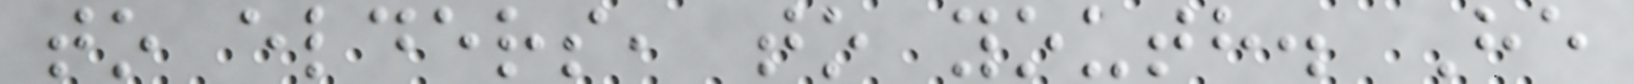to elders, to youth. He
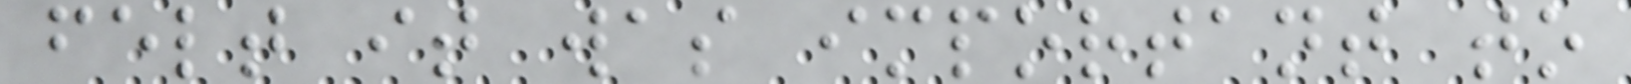felt it was important to
